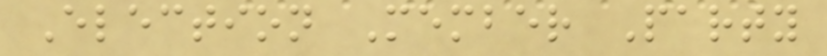Election Member Party
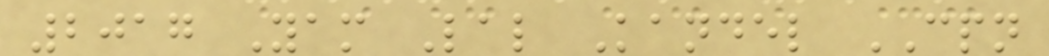2017 Yam Lal Kandel CPN
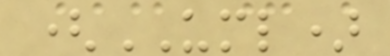(UML)
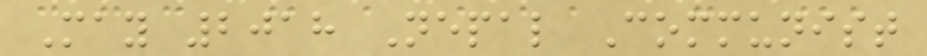May 2018 Nepal Communist
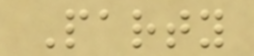Party
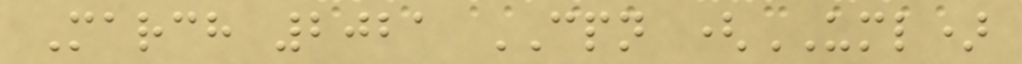March 2021 CPN (UML)
